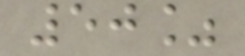50%
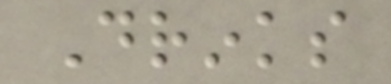Drinks
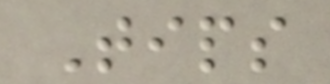Tips
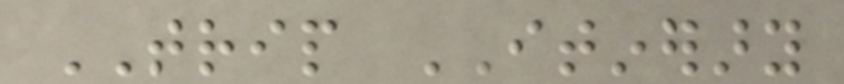TRIP ITINERARY
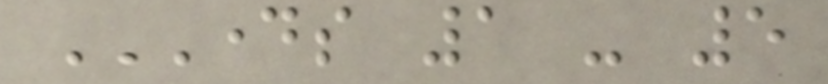DAYS 1 - 5
